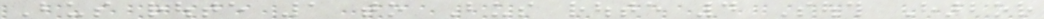Bus route 1 to Bus route 4 South Harbor
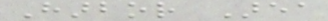Harbor Area
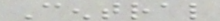Central
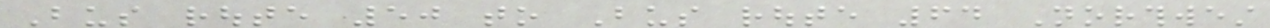Bus route 50 to Bus route 64 Northwest
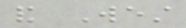and West
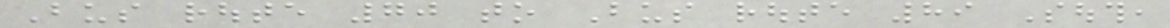Bus route 70 to Bus route 89 South,
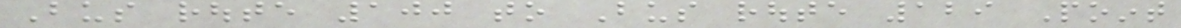Bus route 100 to Bus route 129 Point
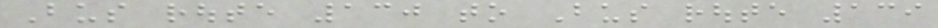Bus route 130 to Bus route 139
